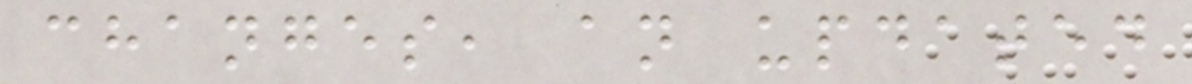changes, an updated
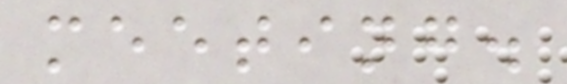meeting.
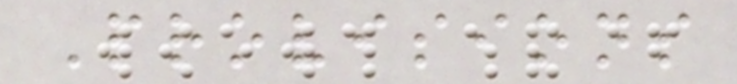Provisions
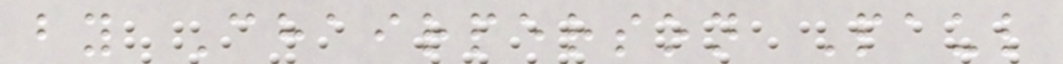by Chairperson Paul
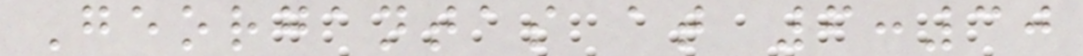Georgantas at 6:30
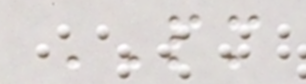PM
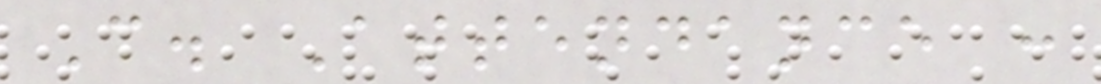C. Attendance :
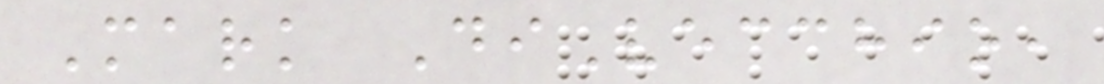Mark DiVecchio,
